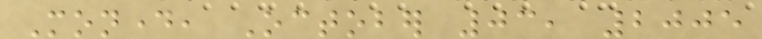Monday, October 03, 2005
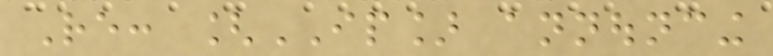Re: [IP] announcing
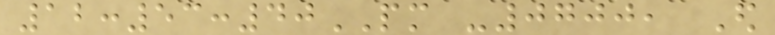12:53:40PM -0700, Ed
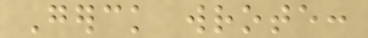Gerck wrote:
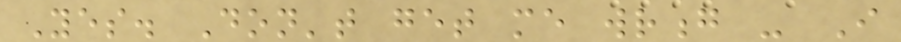Yes. Don't get me wrong - I
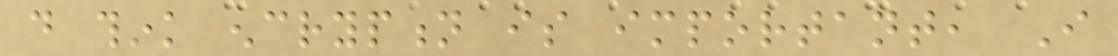do think encryption is important, I
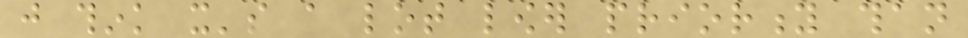just think it's a lot lower priority than
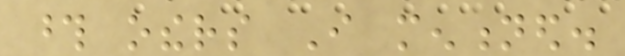those others I mentioned.
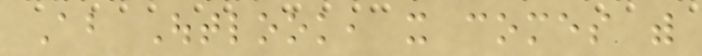About Outlook, it comes with
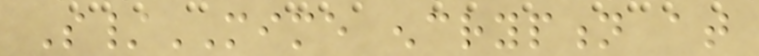S/MIME encryption at
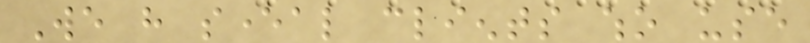We have several clients who use
